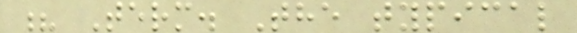? Term. The typical
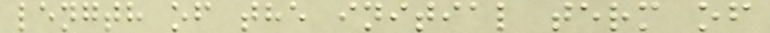length of the initial term of
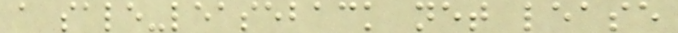a sale-leaseback net lease
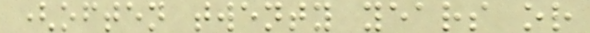(often twenty years or
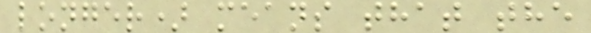longer) means that the
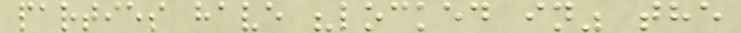parties have "locked in" the
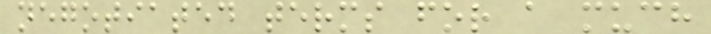negotiated terms for a much
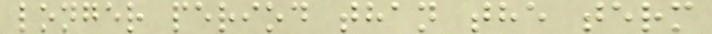longer period than the term
